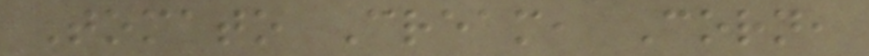Tomato Cream, Corn,
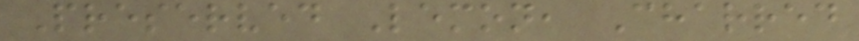Preserved Lemon, Charred
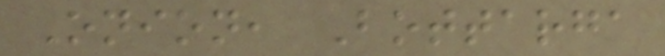Onion, Bottarga
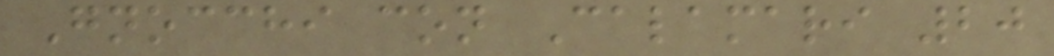Gnocchi con Calamari 20
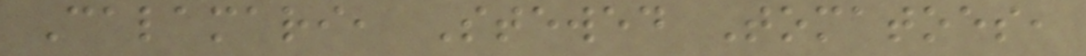Calamari, Stewed Tomatoes,
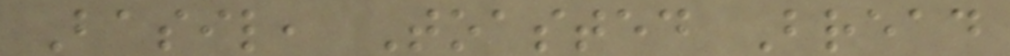Basil, Toasted Bread
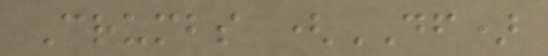Crumbs (DF)
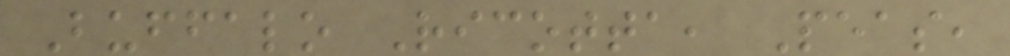Buffalo Ricotta, Peas,
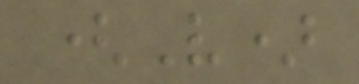(V)
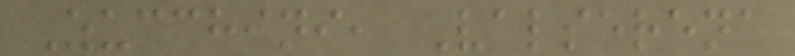Zucchini, Valserena
